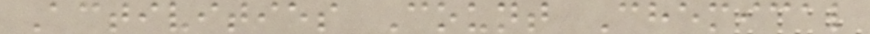Activities Count Chemical
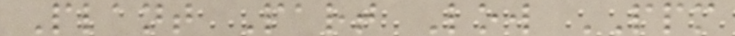Plant Part Low PPM
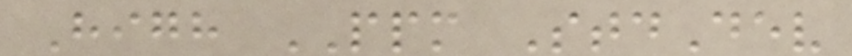High PPM StdDev
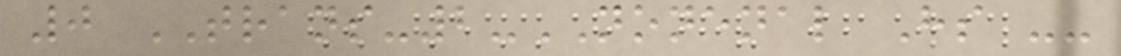0 TRANS-2-NONENAL Hs --
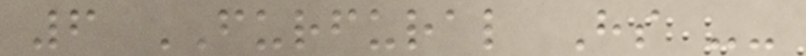6 FURFURAL Hs --
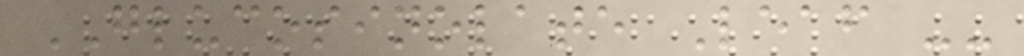GLUCOSINOLATE Leaf --
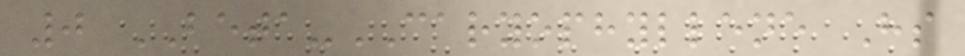0 BETA-CARYOPHYLLENE Hs
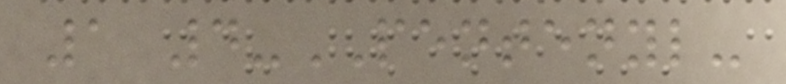1 4-PENTENYL-
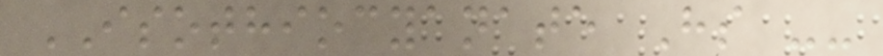ISOTHIOCYANATE Hs --
